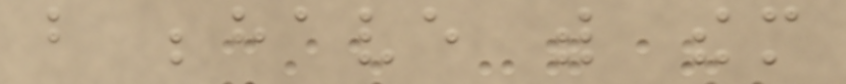but behave with them
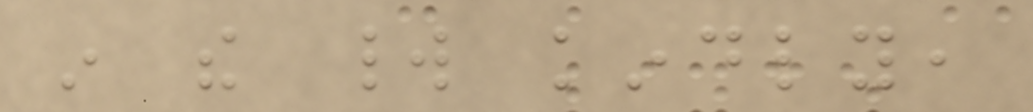in the world kindly,
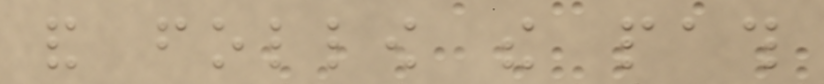and follow the path
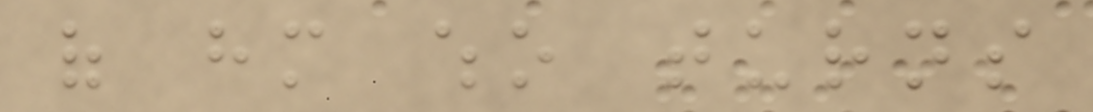of him who turns
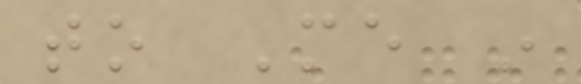to Me in
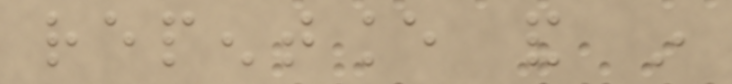repentance and in
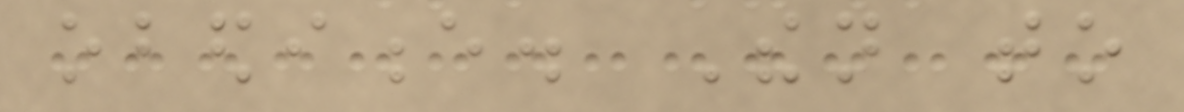obedience. Then to
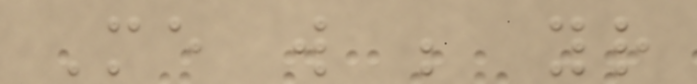Me will be your
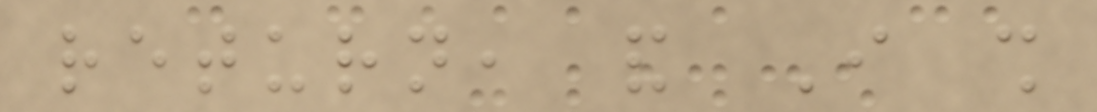return, and I shall
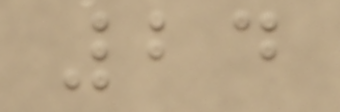24
